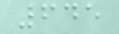645
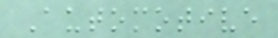Automotive
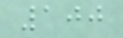100
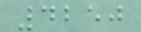4250
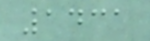1431
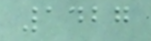1427
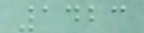1423
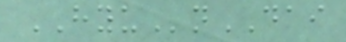HYUnDAI
